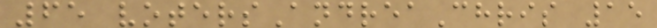65 votersAndreaChris 15
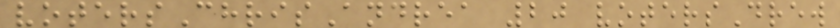votersChrisAndrea 20 votersDrew
